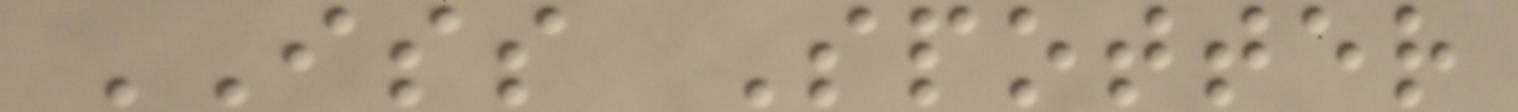ISS Spotter
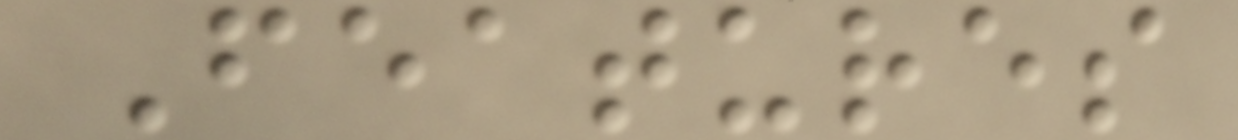Features
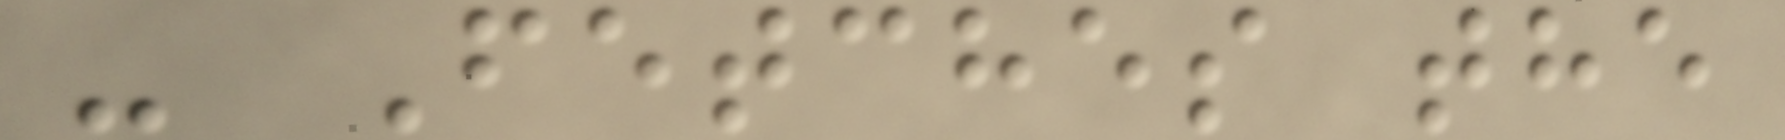- Fetches the
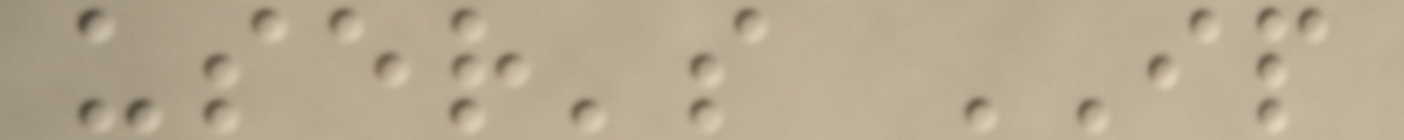user's IP
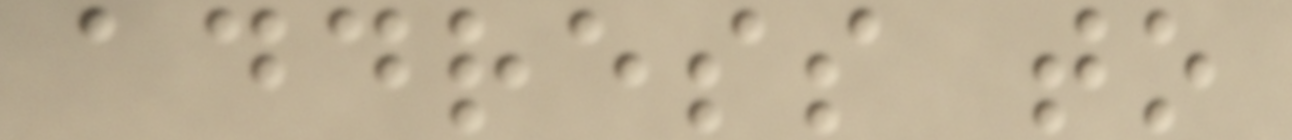address to
